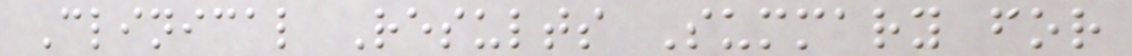Clinical Results Summary for
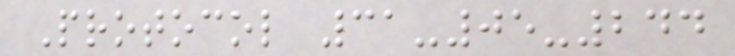Protocol 31-05-244
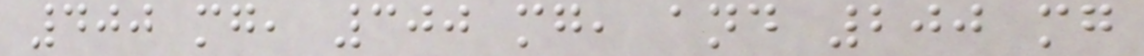400 mg, 300 mg, and 200 mg
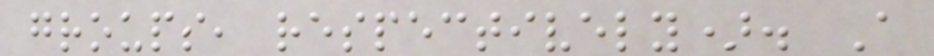groups, respectively). A
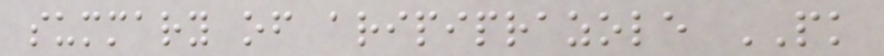summary of aripiprazole PK
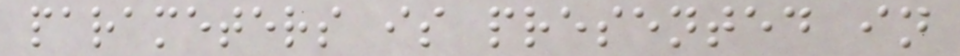parameters is presented in
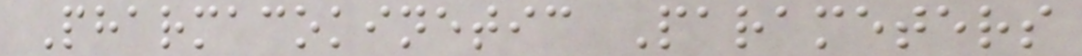Pharmacokinetic Parameters
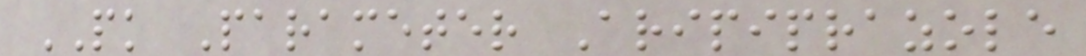PK Parameter Aripiprazole
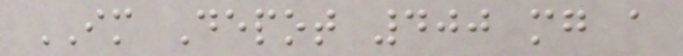IM Depot 400 mg a
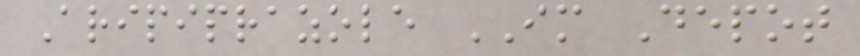Aripiprazole IM Depot
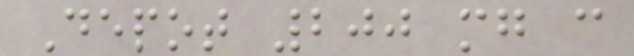Depot 200 mg c
